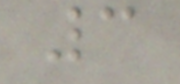3
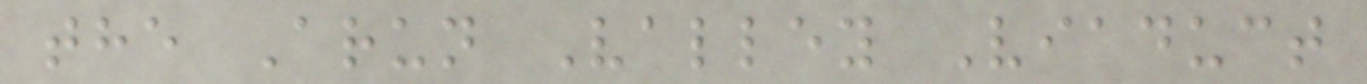the Arun Valley Viaduct
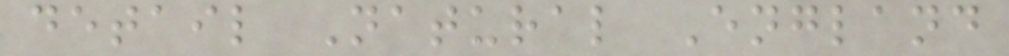detail Natural England
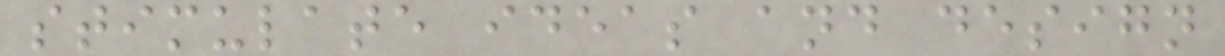stimulate ideas and design
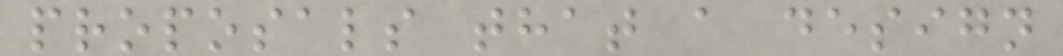proposals that a design
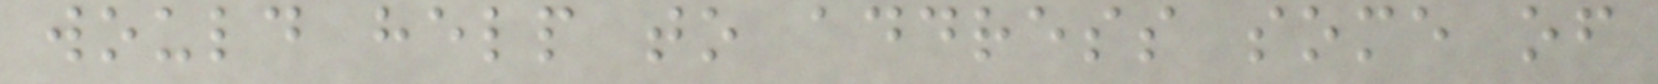would help to address some of
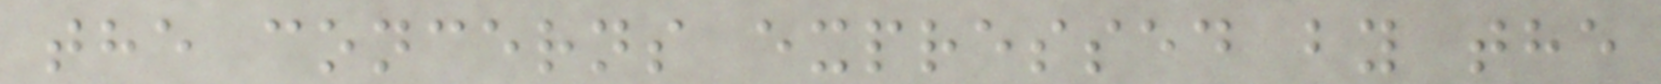the concerns expressed by the
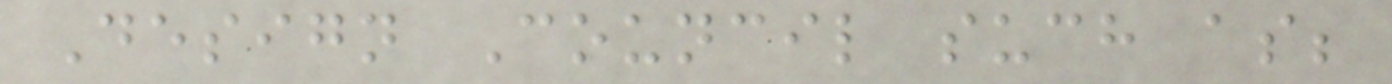Design Council such as;
